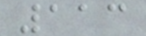113
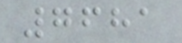7681
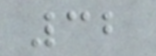32
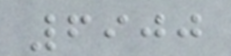6900
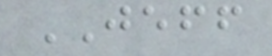JEFF
